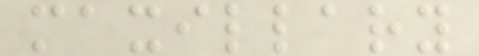maxillary
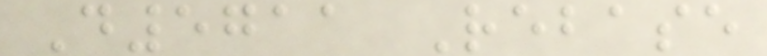D5711 Rebase
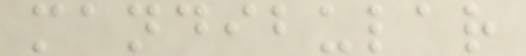mandibular
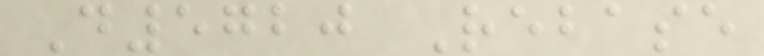D5720 Rebase
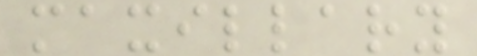maxillary
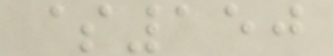$150
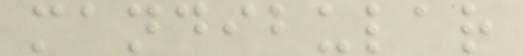mandibular
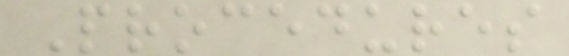Procedures
